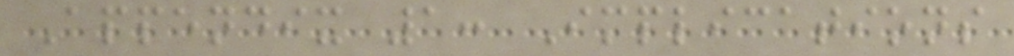Appendix 1: Implications
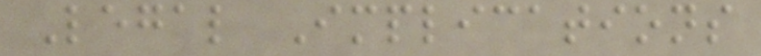Legal Implications
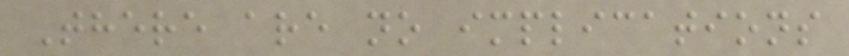There are no implications
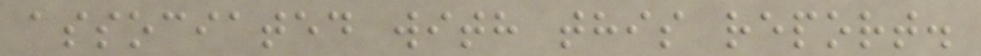associated with this report.
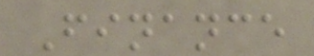Finance
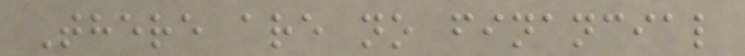There are no financial
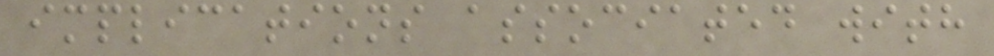implications associated with
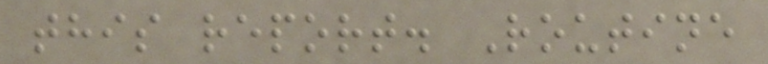this report. Routine
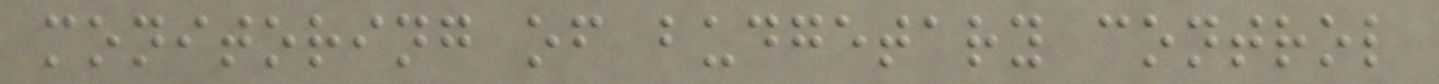monitoring of budgetary control
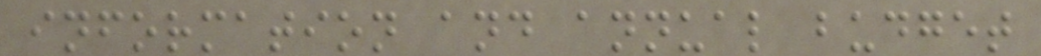information and annual budget
